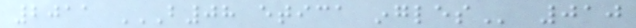2011 B08 ETICA INGLES 010
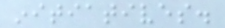initiatives.
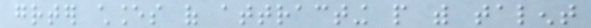greater chances of attracting people with talent
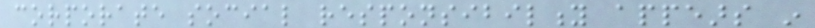corporate social responsibility appears in
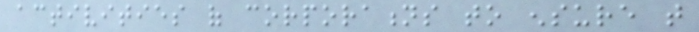activities of corporations to ensure that
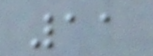11
